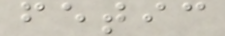fetic
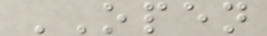OPEN
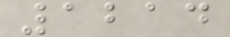1214
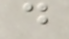d
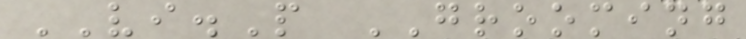VI.P GROOMING
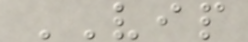VIP
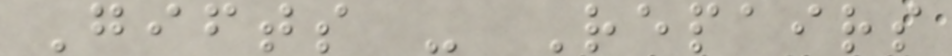Gifts - Repairs
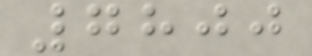7800
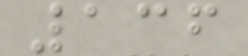136
